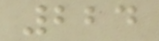224
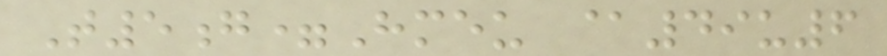T5g=Hmeu @49u6
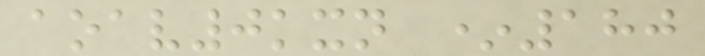aoav0kxn *180
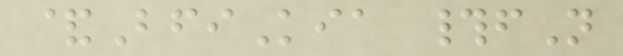&BfiKia #fN
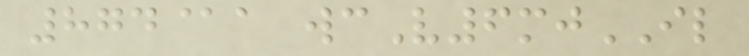874@a wcV6mjIL
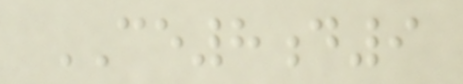CE8d9
